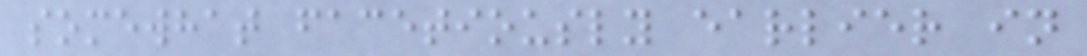somewhat facetiously earlier in
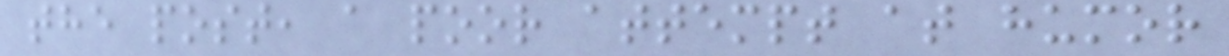the post, a poor attempt at humor
